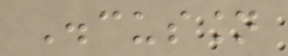Discussion
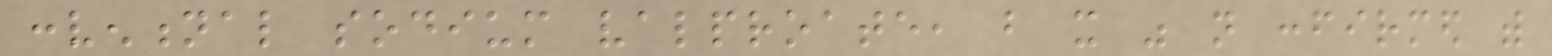conventional sodium valproate, but it was not confirmed with
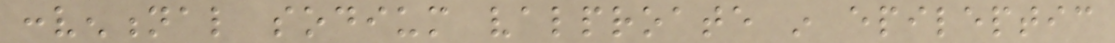conventional sodium valproate in epileptic
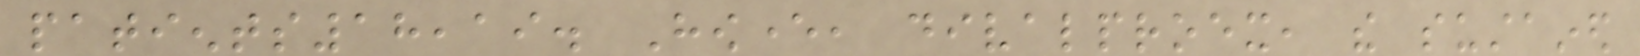patients18,19. However, divalproex, the sustained
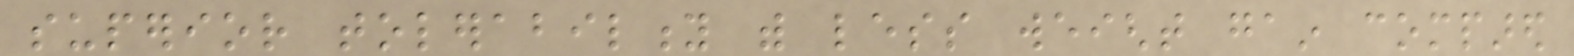superior tolerability with less weight gain compared
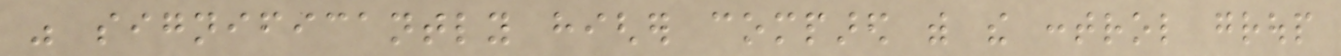was significantly higher compared with the control group
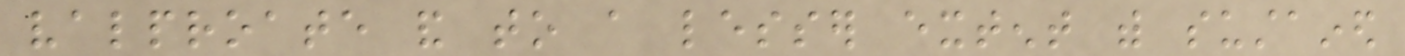valproate and to a lesser extent with sustained
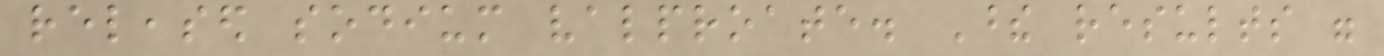released sodium valproate. These results were
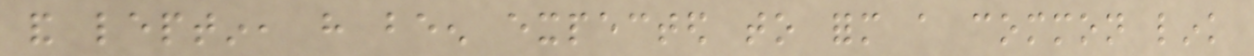and leptin, have been expected to form a common link
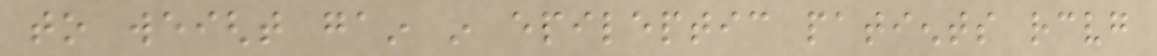to weight gain in epileptic patients receiving
